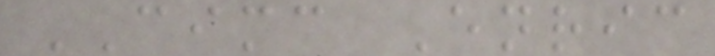CIMC Enric
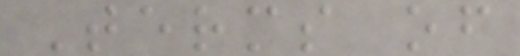Terms of
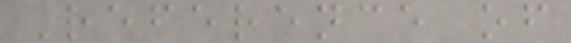Reference of
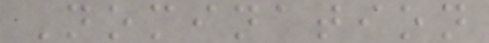Nomination
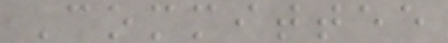Committee
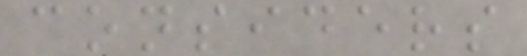considers
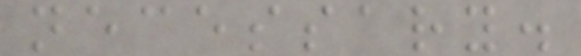necessary.
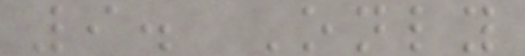9. Only
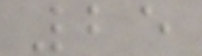25
